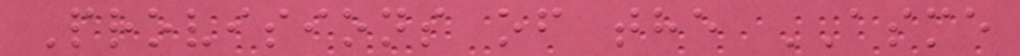Provisions of the ASME
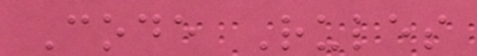Code Rules
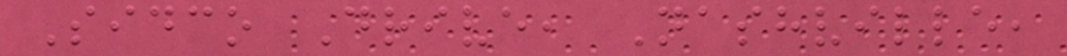Sidco Drive, Nashville,
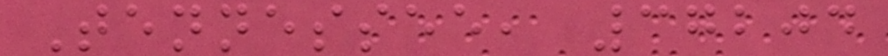Tennessee, 37204
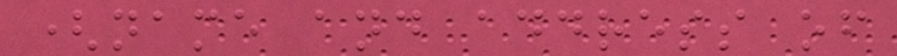(name and address of
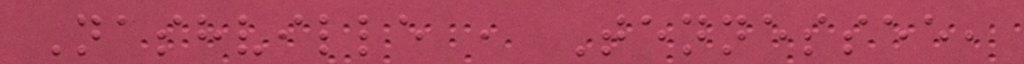Nashville , Tennessee,
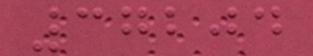37204
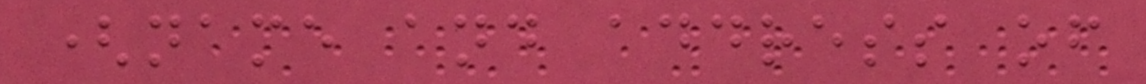(name and address of
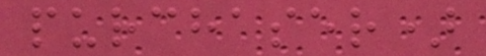purchaser)
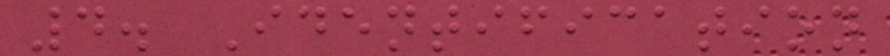4. Identification
